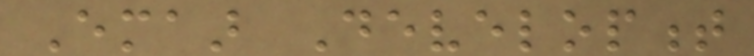Emaar Development
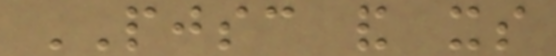PJSC and its
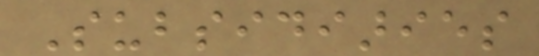Subsidiaries
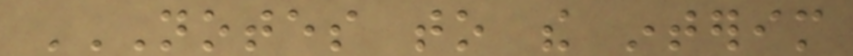NOTES TO THE INTERIM
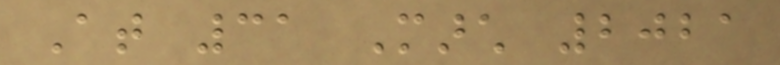At 31 March 2021
